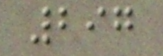297
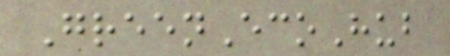GreenEcoHub
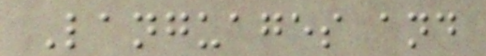Languages and
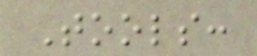Tools:
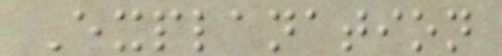Explanation
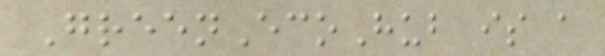GreenEcoHub is a
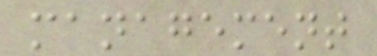management
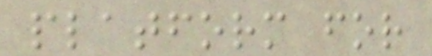platform for
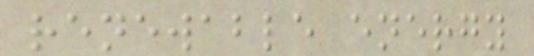renewable energy
